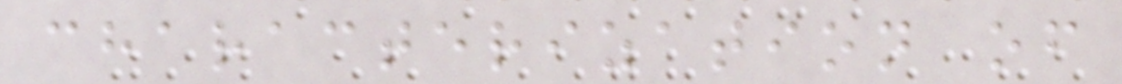characterization of
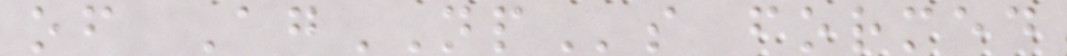of AgNPs formed
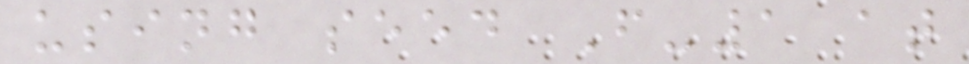using seed F-1 at
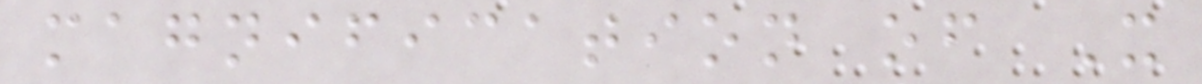magnification of X
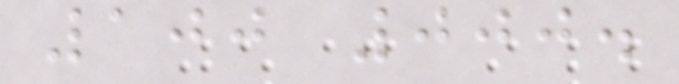100 000.
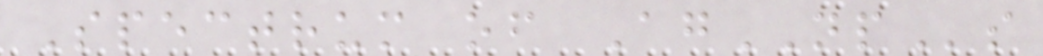Spectrum of AgNPs
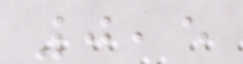0,5
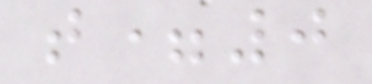t=0
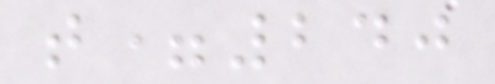t=240
